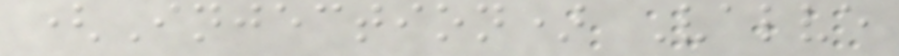(Injection) Valve
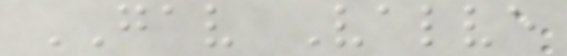GAV Valve
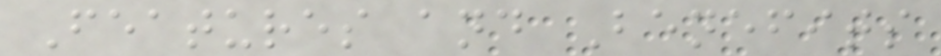Features and Benefits
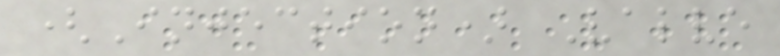(Injection) Valve
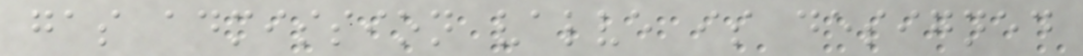gas admission valve is designed
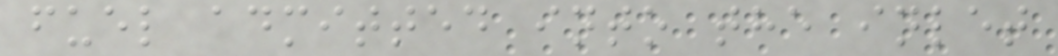fuel admitted into the inlet
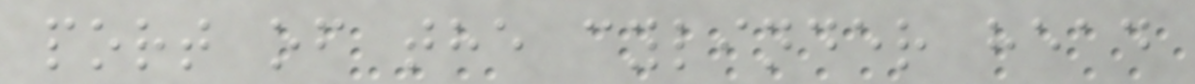port of the cylinder head
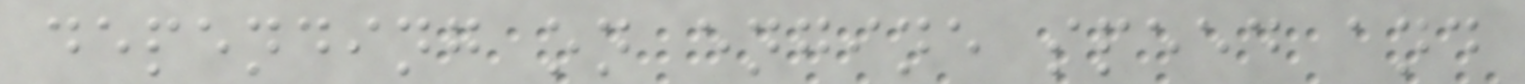depending on engine speed and
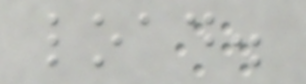load.
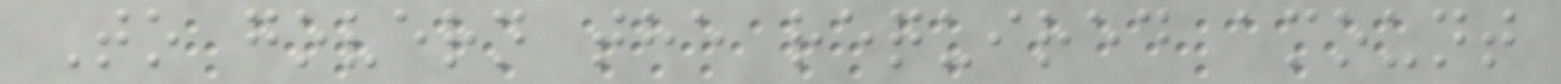To govern the required amount
